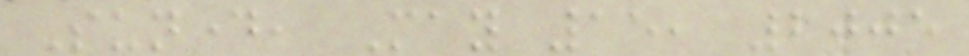Sunday, May 15, 2005
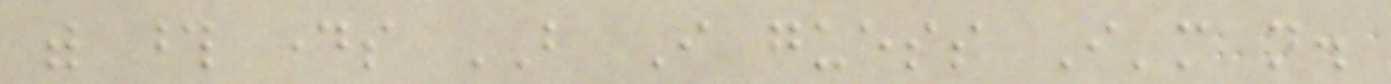with those days BUT I guess I'm not.
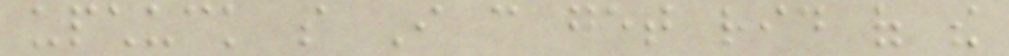upchuck so I can get rid of the
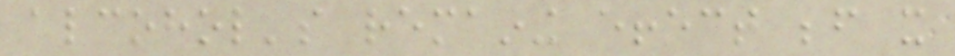alcohol's remaining effect before it
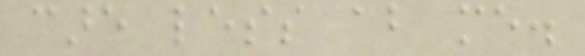care less about me.
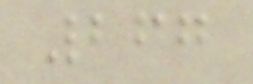267
